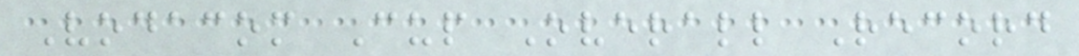Vodacom Cup Overall Record
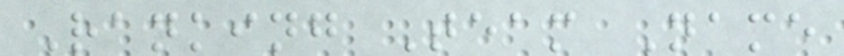Ranking Team Name
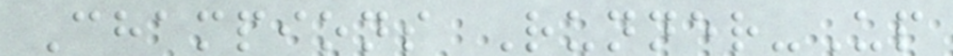Champions Runner-Up
